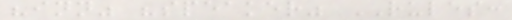"inn" "speaker" RULES:
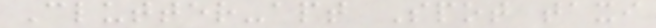Clutter-apt Spot taxi
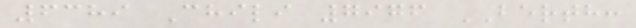6389 Chili 7976 BERTH:
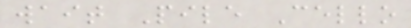wait Pile Cello
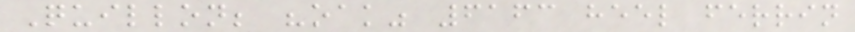Quillon; "oak" 6163 heel ferrin
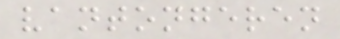vantongeren
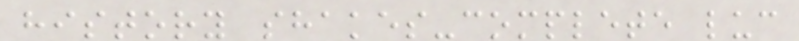history shakes-complete luc
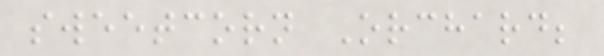sweetcorn Orchard;
